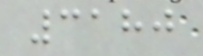3180
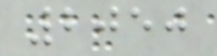2050
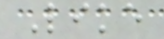Like
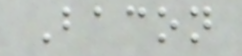Bacon
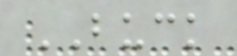BUCK
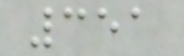351
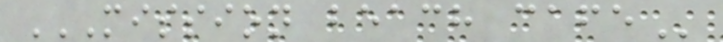MISSION BEACH CAFE
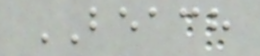BEACH
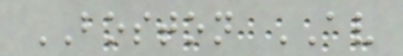BOSTON AV
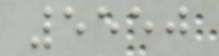5550
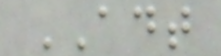ADT
